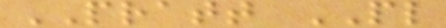PRATT PL
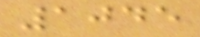1045
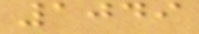1049
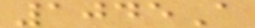1045A
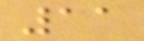11
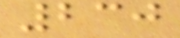230
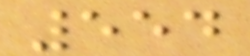554
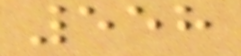558
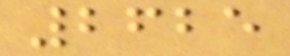2625
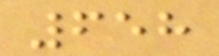658
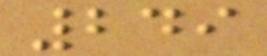249
